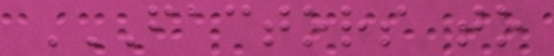FACTORS TO
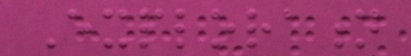Exploration
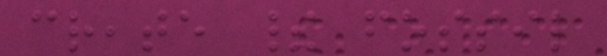create their fossil
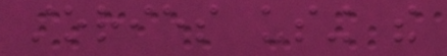stories using the
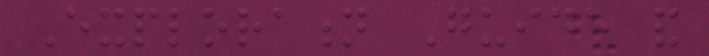Exploration Guide and
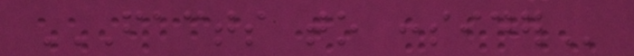FACTS TO CONSIDER
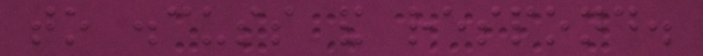to discuss and respond.
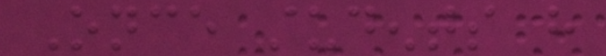Once students have
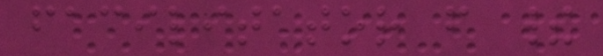facilitator from their
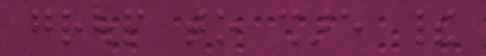group to share their
